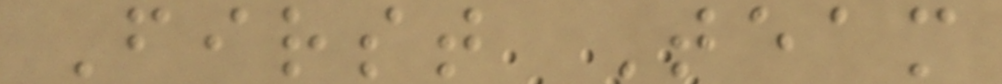First Team
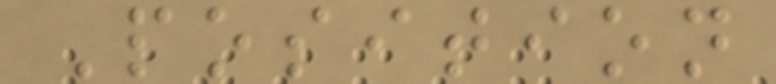Position
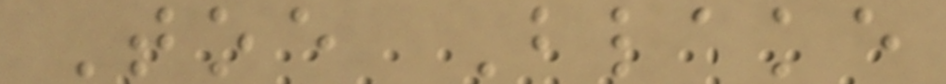Toe Blake
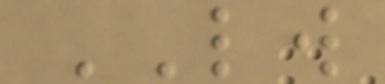LW
